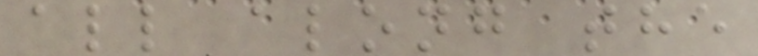all along the
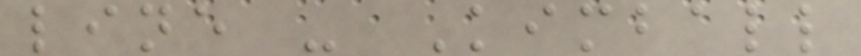line - Kimball
